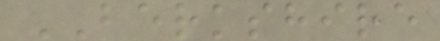BERKSHIRE
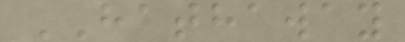HATHAWAY
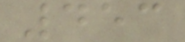453
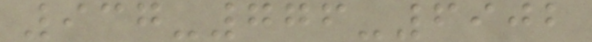937-776-6902
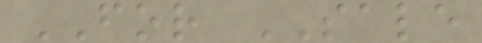FOR SALE
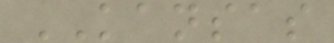KANSAS
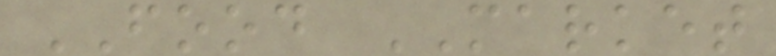FOOD MARKET
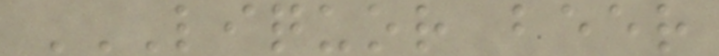LIQUOR BEER
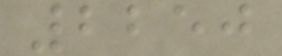2250
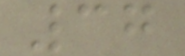37
